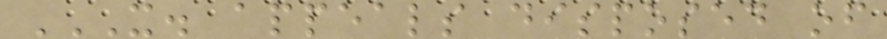X. APPEALS DISPOSED OF
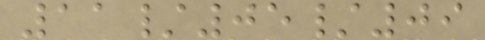11/05/09
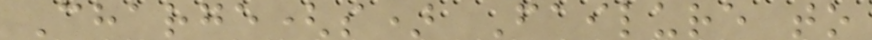Charge(s) Failure to
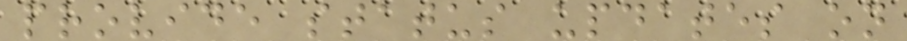provide status updates on
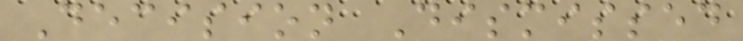Decision Dismissed
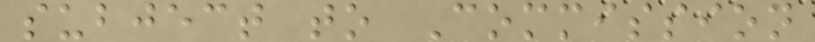subject to Commission
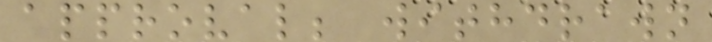approval; withdrawn
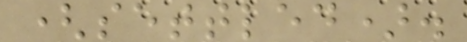(settled).
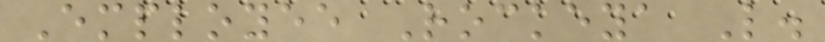Employee Rockeya L.
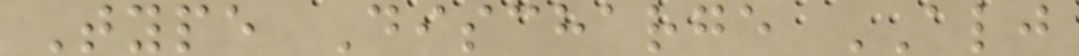Type Discharge ALJ
